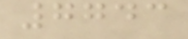7743
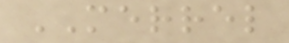MERREL
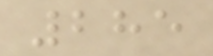285
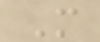M
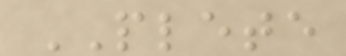PLETE
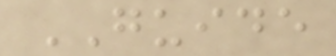GUIDE
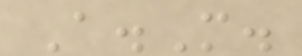A.M.
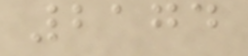2174
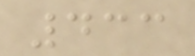433
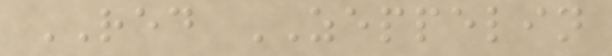RED ZEPPELIN
